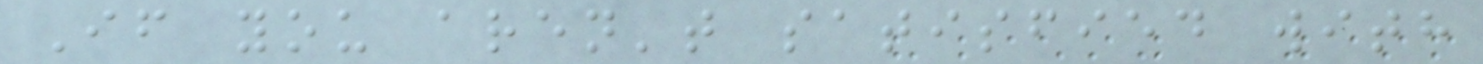If you aren't satisfied with
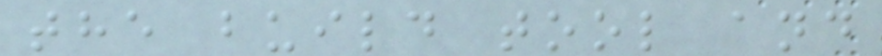the build tool and
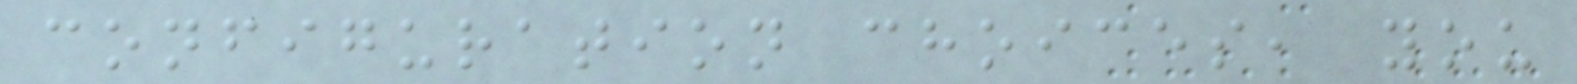configuration choices, you
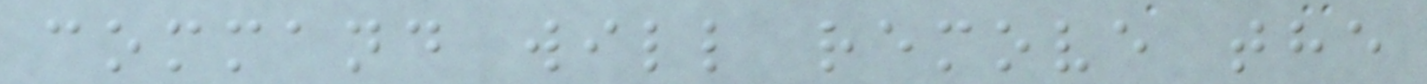command will remove the
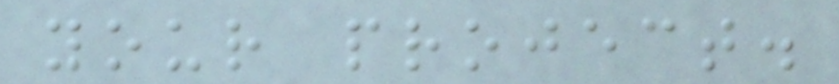your project.
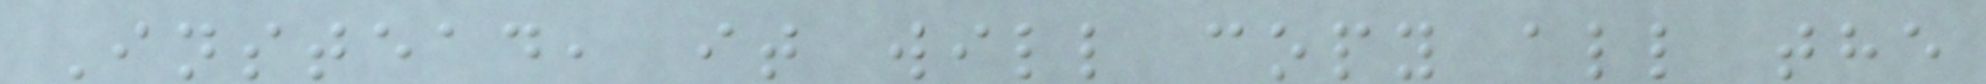Instead, it will copy all the
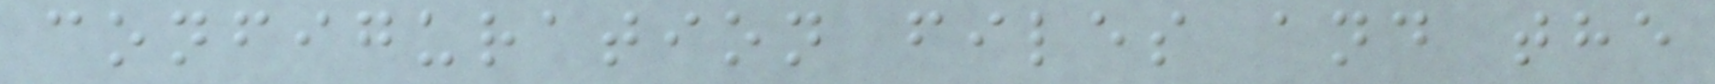configuration files and the
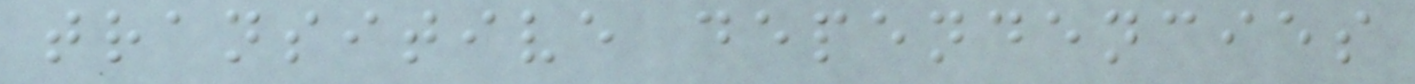transitive dependencies
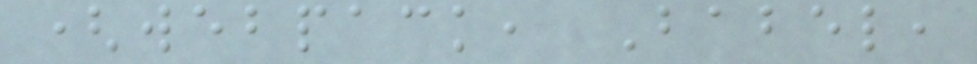(webpack, Babel,
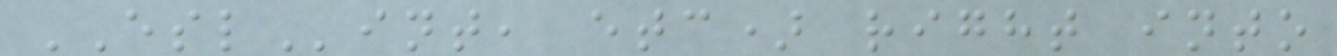ESLint, etc) right into
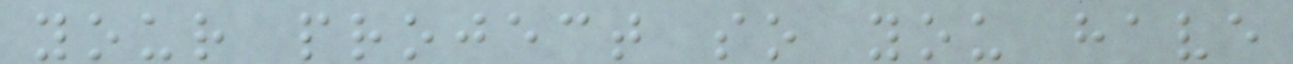your project so you have
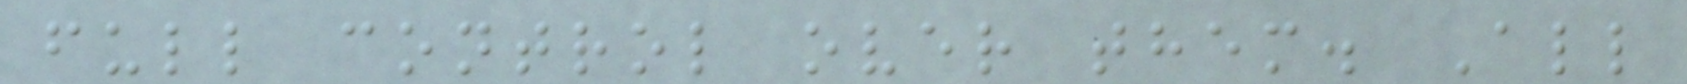full control over them. All
